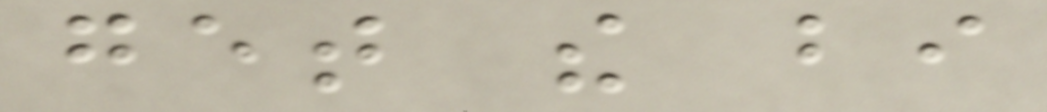get the bi
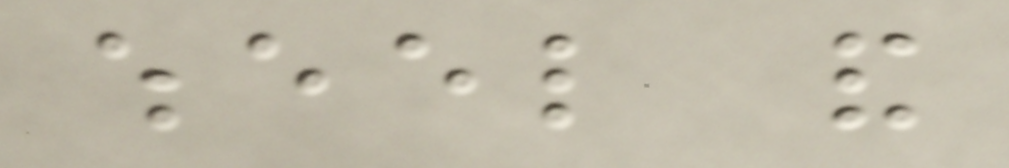wheel and
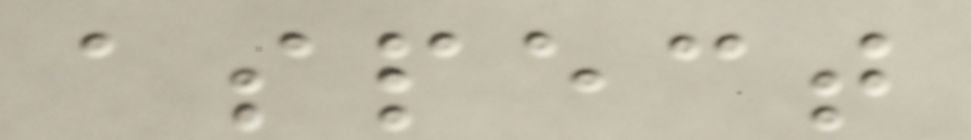aspect
